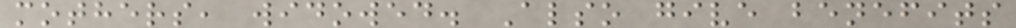mothers, widowed. Also give benefits
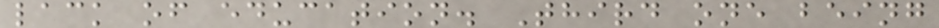lack of education. Third one being
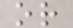or
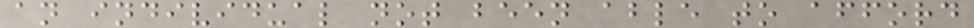an individual not been able to afford
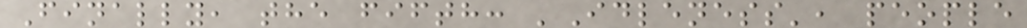Finally, the fifth: 'Idleness', people
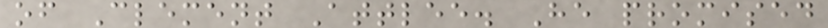of Clement Attlee. He promised
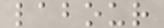labour
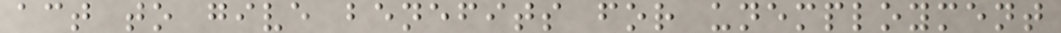act to give benefits for unemployment
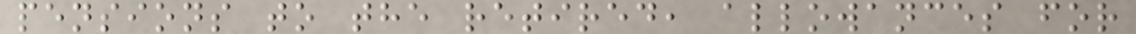pensions to the retired, allowances for
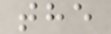the
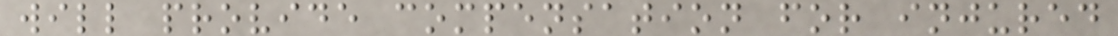will provide compensation for injured
